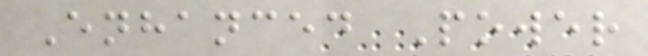Enhanced Power
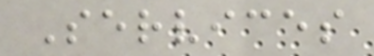Services
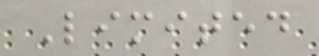Limited
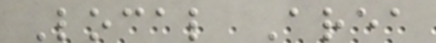Local Area
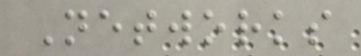Networks
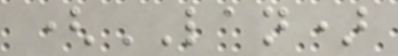(LAN)
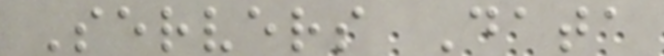Servers Data
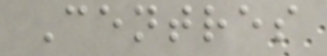Centres
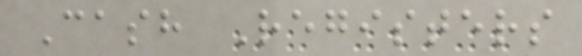Cash Registers
